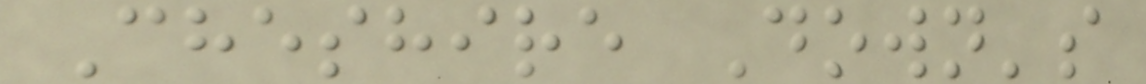Cheshire Down's
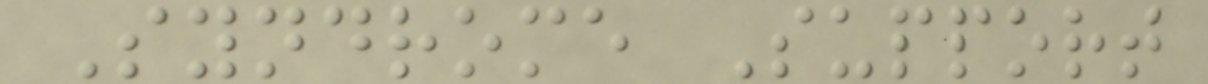Syndrome Support
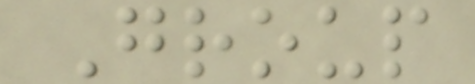Group
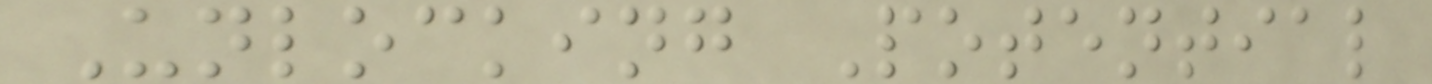Unlocking Potential
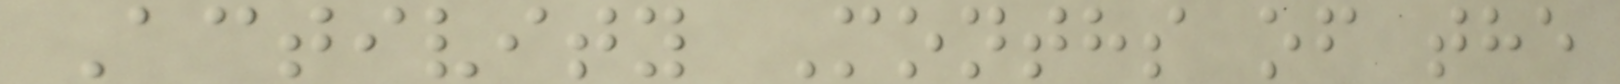Activity Months of the
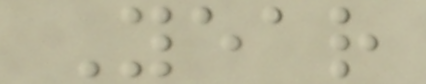Year
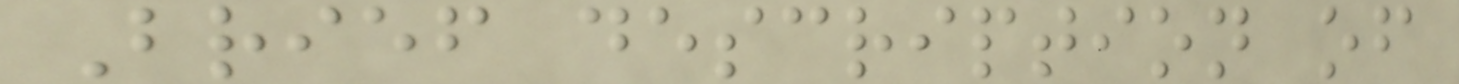Brief description of
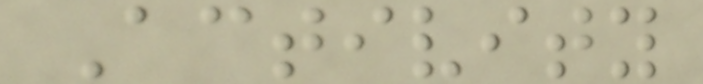Activity
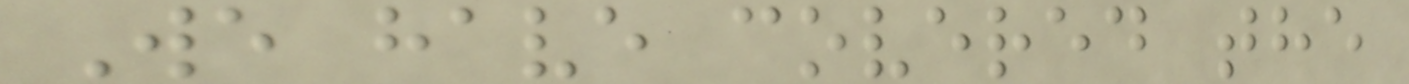We have covered the
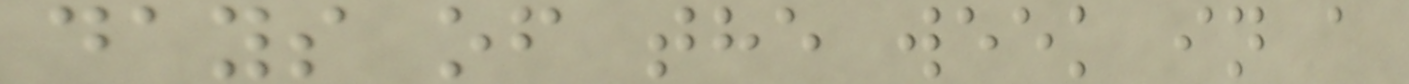days of the week in a
